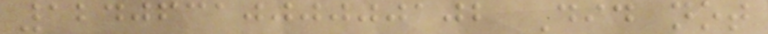1240631000000102 Did not
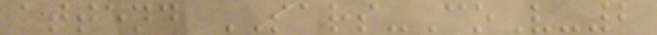attend SARS-CoV-2
